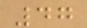47
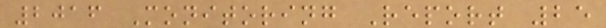2016 Monitoring Report 25
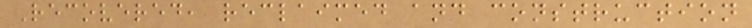Recovered, reclaimed and construction
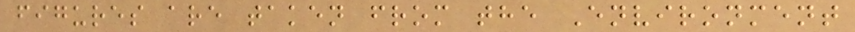figures are taken from the Environment
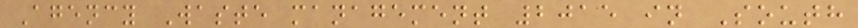Agency Waste management 2015 in South
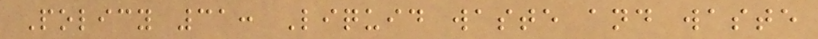Policy 31: Liquid waste and waste
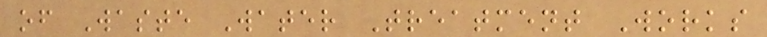of Waste Water Treatment Works
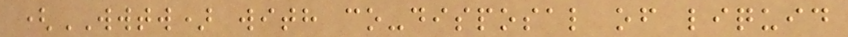(WWTW) with co-disposal of liquid
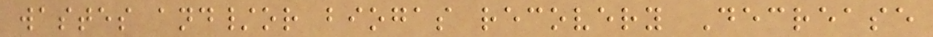wastes and/or biogas recovery Decrease
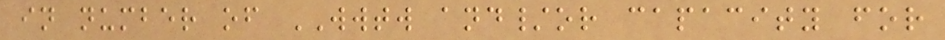in number of WWTW and/or capacity for
